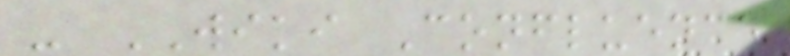- WIKI Confluence
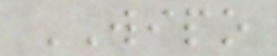WIPO
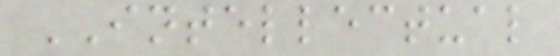INTELLECTUAL
